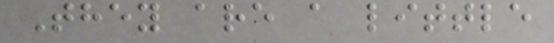They are a little
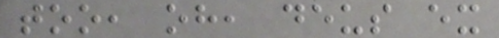too, oh, deus ex
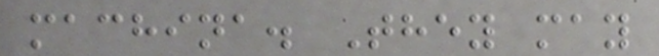machina. They may
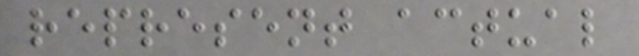represent actual
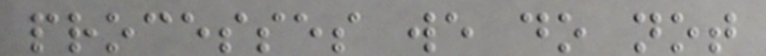processes we do not
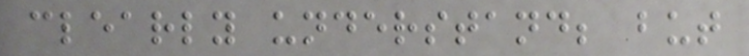clearly understand; but
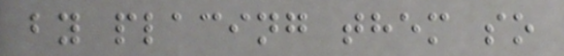by placing them so
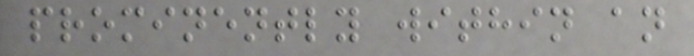prominently within an
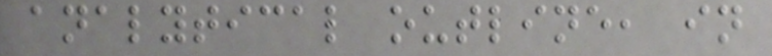analytical outline, in
